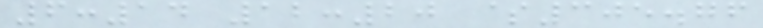6:14 12:20 $305.76
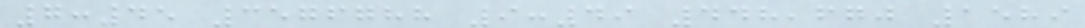7:45 3576788 9:49 448,670 1589
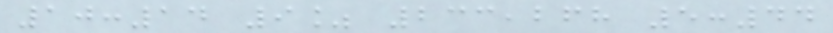10:14 9% 233,268 5:44
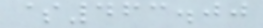$463.00
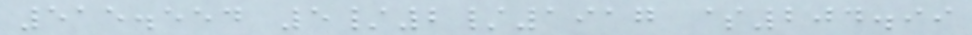515.554 5/2/1917 $204.99
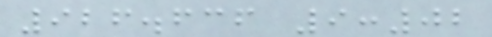926.636 9:02
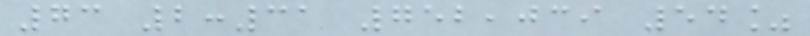73 2:31 752,039 54%
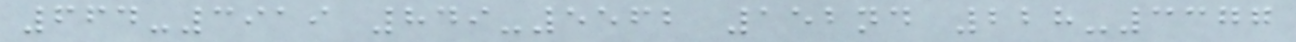664-3919 849-5562 152nd 228-3377
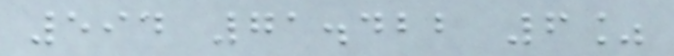594 71.422 6%
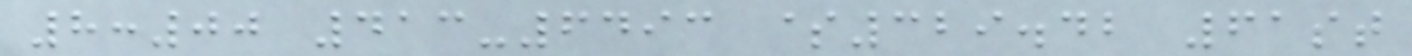8:00 413-6493 $329.42 61st
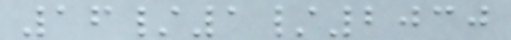16/1/2030
